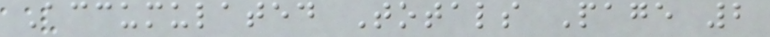Accumulated Totals Page 2
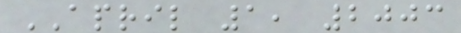APRIL 1, 2003
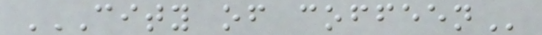CITY OF COFFEEN
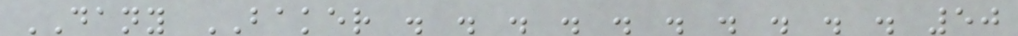DANY BAKER . . . . . . . . . . 50
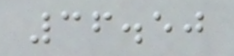36.50
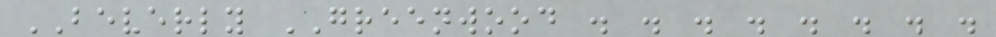BEVERLY GREENWOOD . . . . . . . .
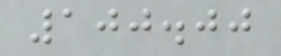100.00
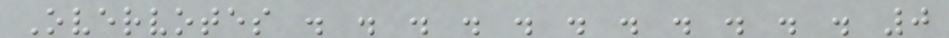Overvotes . . . . . . . . . . . 0
